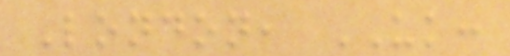London, UK:
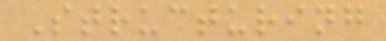Structuring
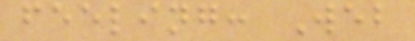feeling: Web
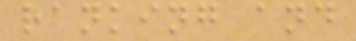ranking and
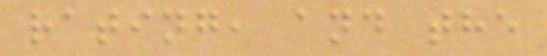rating, and the
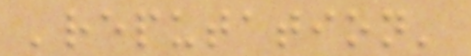'reputation'
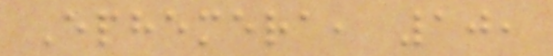Ephemera, 10,
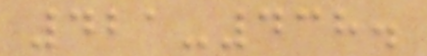421-438.
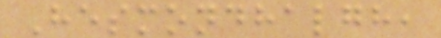Hesmondhalgh,
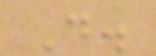D.
